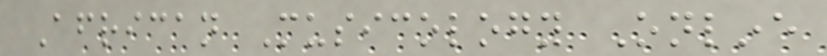African Musicology Online
